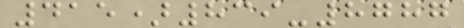415)839-8787
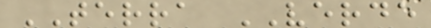TERRA VERDE
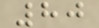80
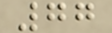77
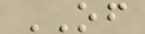OF
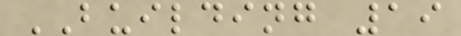BUILDING 19
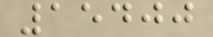15400
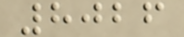8026
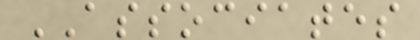ASSOCIATES
